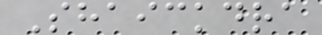Shaickdra
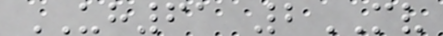UH61 2MV
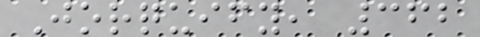Jorquify, 362
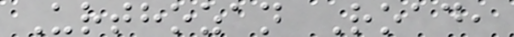Urthozan Road,
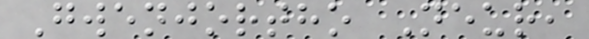Gwenjortho Neur,
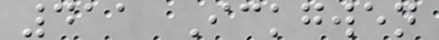411 Ickgwen
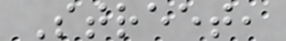Street,
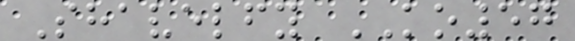Shavelfy KO57
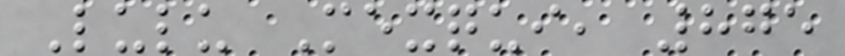Lulu Mexqui, 875
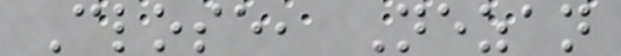Close, Nezan
